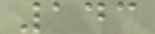143
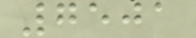7501
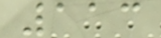113
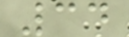34
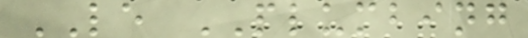LE PLUMBING
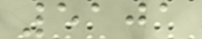5101
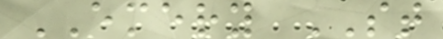EMERY ST
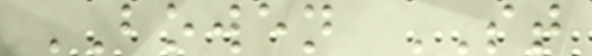BOWEN ST
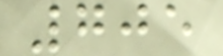705
